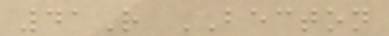41R BECTON
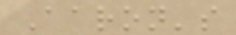Aaron's
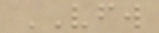VFW
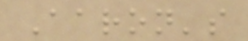Aaron's
